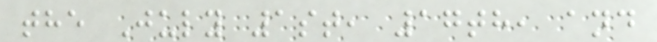the July 1st, 17th, and
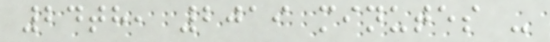24th, 2019 minutes -
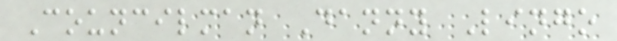Councilman Danny Lingo
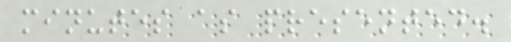minutes as presented.
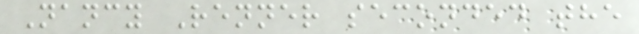Nancy Renner seconded the
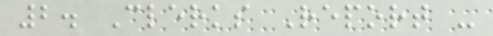2. Clerks Report -
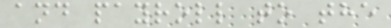and payroll to the
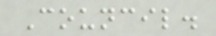Council.
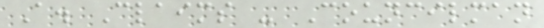A. Claims - Councilman
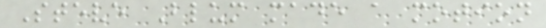Steve Blum made a motion
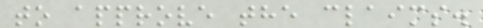to approve the claims.
